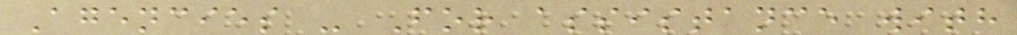Agencies - For assistance with
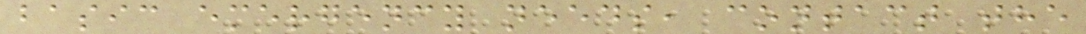basic emergency needs, contact the
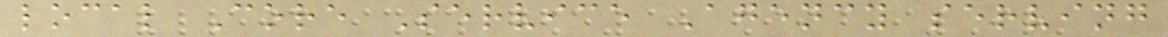local Core Service Agency serving
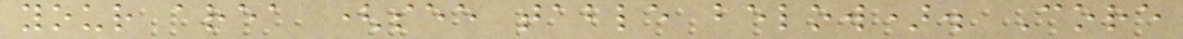your area (see table below). Core
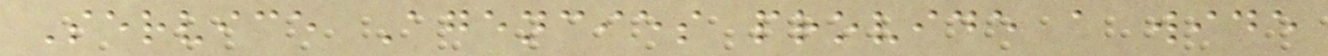Service Agencies provide a wide
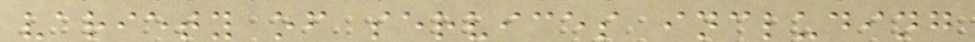variety of services including
